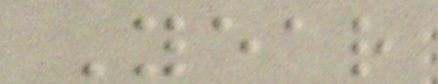Year
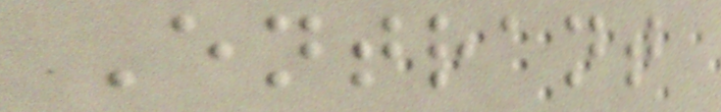Entrant
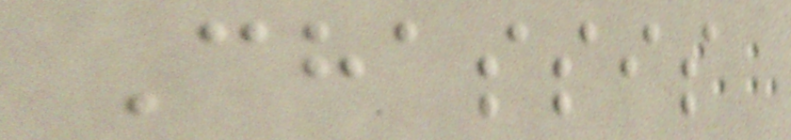Chassis
